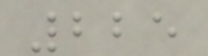225
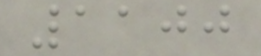1100
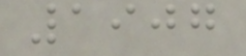1907
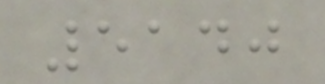5140
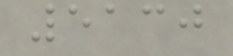5130
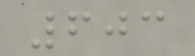603
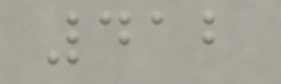412
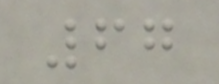67
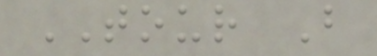TOUR B
